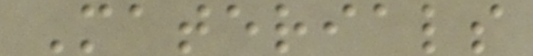Materials
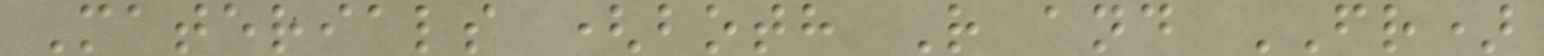Materials (both R and FR)
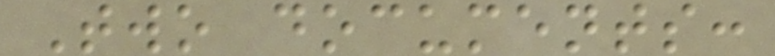Two documents:
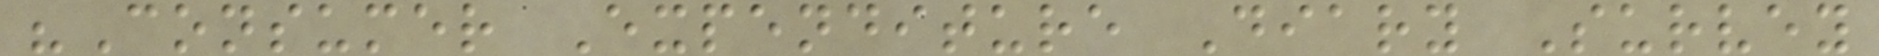"Consumer Expenditure Diary Survey
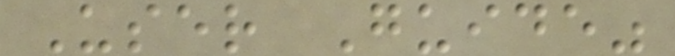User Guide"
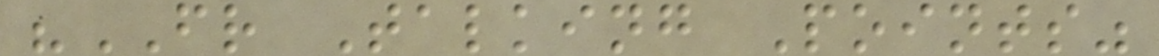"FR Talking Points"
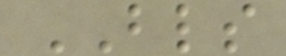BLS
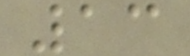13
